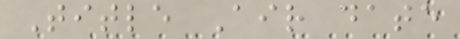Title Air date
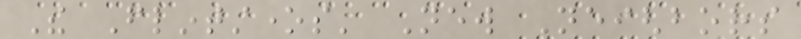The Flintstones' New Neighbors
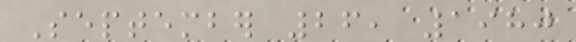September 26, 1980
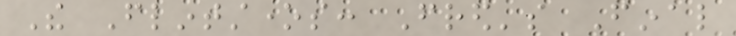The Flintstones: Fred's Final
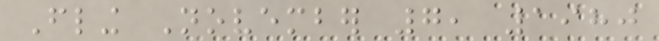Fling November 7, 1980
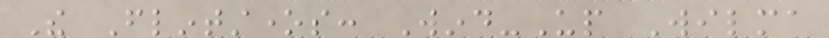The Flintstones: Wind-Up Wilma
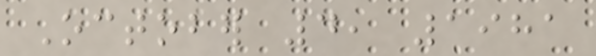October 4, 1981
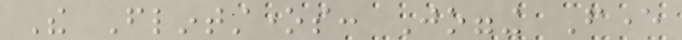The Flintstones: Jogging Fever
